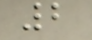2
